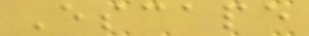Escape
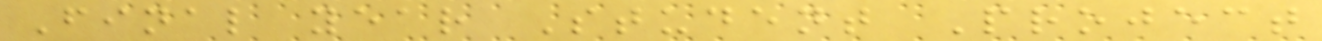Final year Student Project
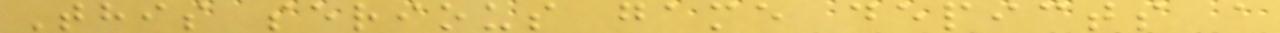This serious game depicts a
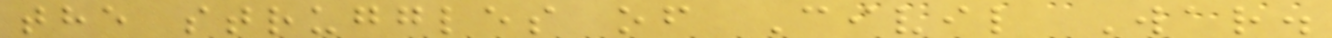the struggles of Civil War.
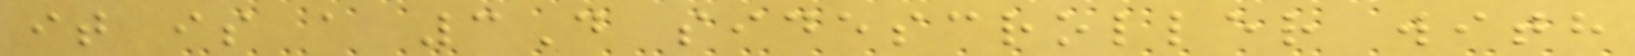it is a 3D sidescroller with
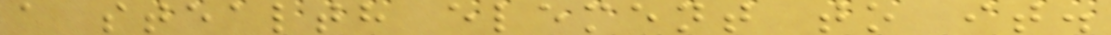a stealth element to it.
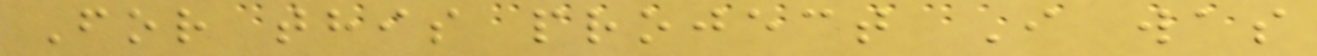For this project I was
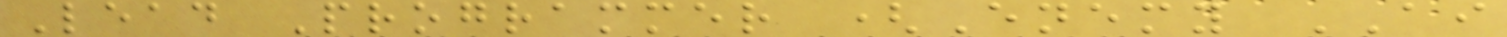Lead Programmer (Enemy AI
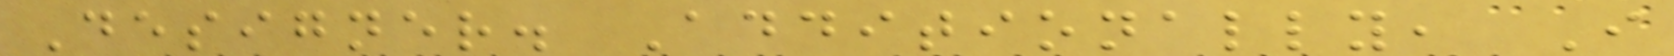Designer. Additionally, I
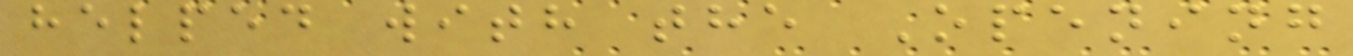helped with the Opening
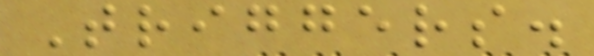Triggers.
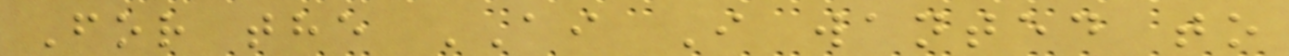For the AI I wanted to
